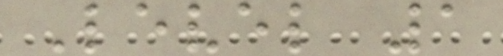Level 1
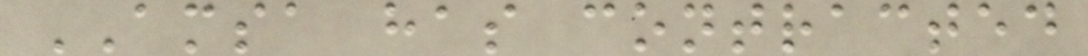AMSA has contracted
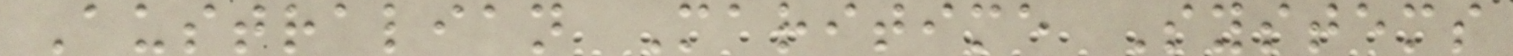Australian Maritime Systems
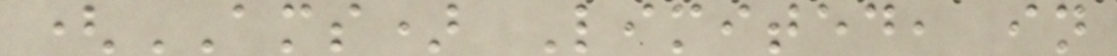(AMS) Limited, in
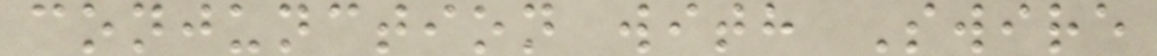conjunction with Swire
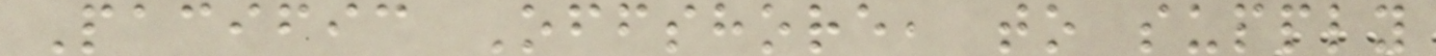Pacific Offshore, to supply
